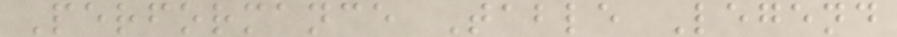Performance Table Legend
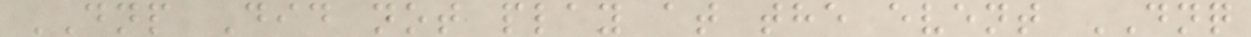DNP Did not play at the event DNQ
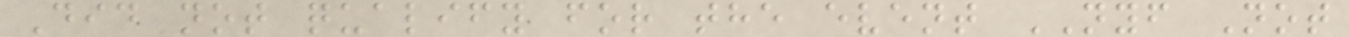Did not qualify for the event NYF Not
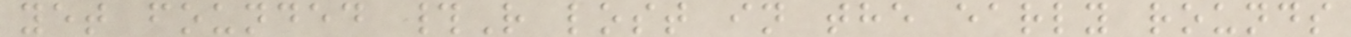yet founded #R lost in the early rounds
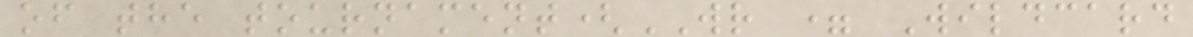of the tournament(WR = Wildcard
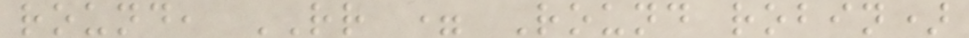round, RR = Round robin)
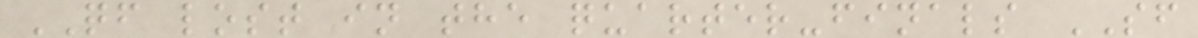QF lost in the quarter-finals SF
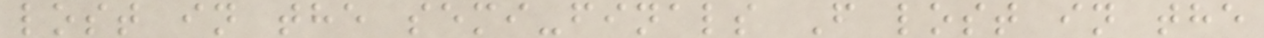lost in the semi-finals F lost in the
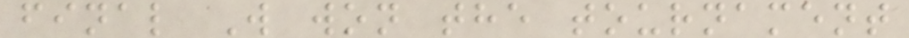final W won the tournament
